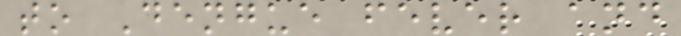to Dengue fever and
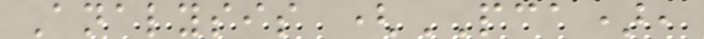Analysis (PCA),
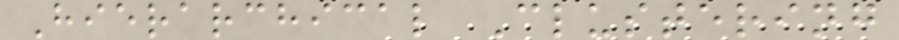Hierarchical Clustering
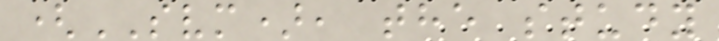(SVM), the study
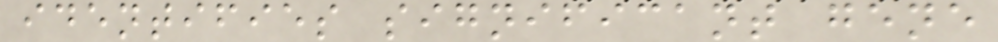identifies significant gene
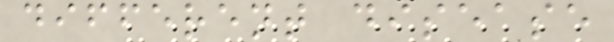different disease
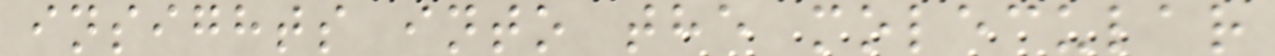insights into the molecular
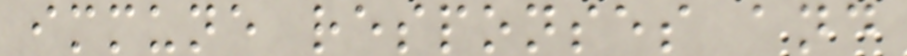immune responses and
